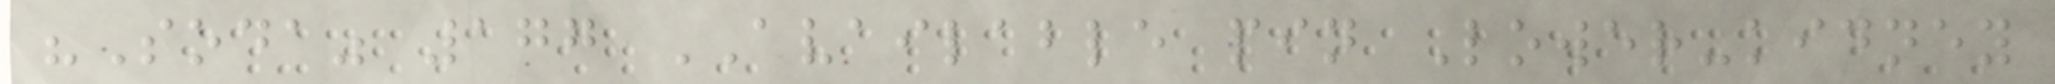"Soda" 177 AVAILABLE pin Lower-kidney
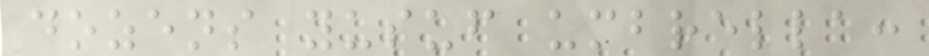dozens yusuf umbrella:
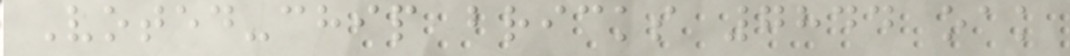Voted-chip bricks 7844 oak
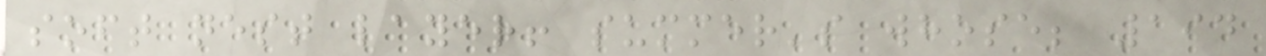soft nest layer! summer's whose; 194
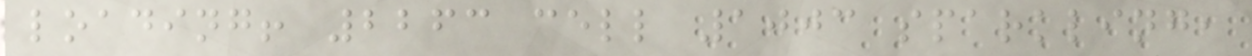loading! 2263 cell 1003 sparkling,
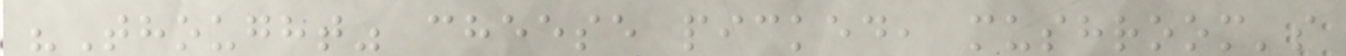"Thought" cheese picked, mushroom's
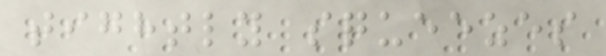tightly squeezes
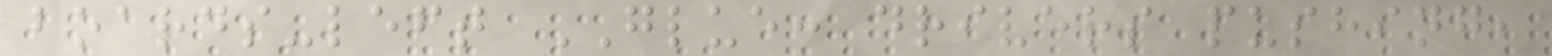boards-left GLUE: drivers pushing,
